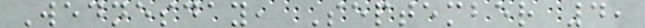Wednesday, September 4,
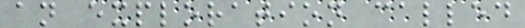an exploration called
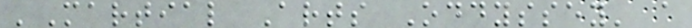'Martial Arts Oddyssey' a
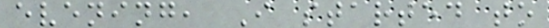evening, I started to
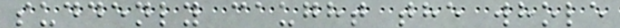suddenly caught the whole
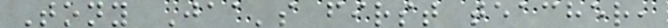Tony Jaa's first teacher,
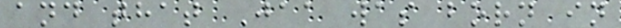and that Jaa was born in
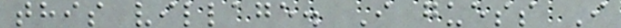this village. I guess I
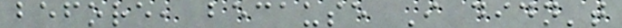before, because I didn't
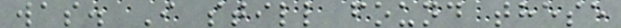was. I still found these
